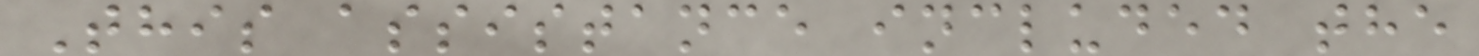This assistance included the
